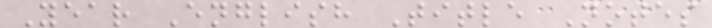Year English Title Notes
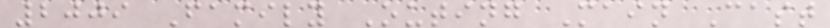2009 Family Outing Main Cast
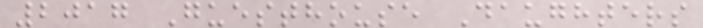2017 Guesthouse Daughters
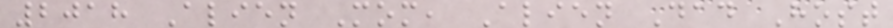2018 Alien Mom, Alien Dad Host
